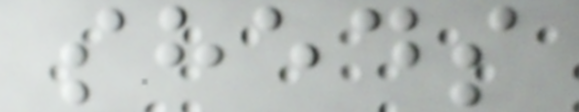sheds
